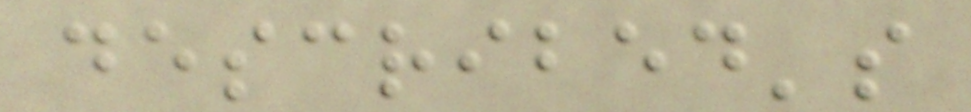described's
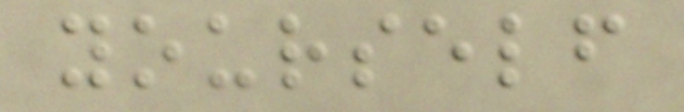yourself
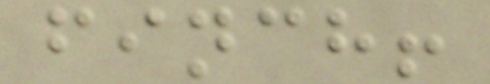finch!
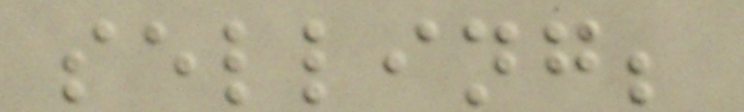selling;
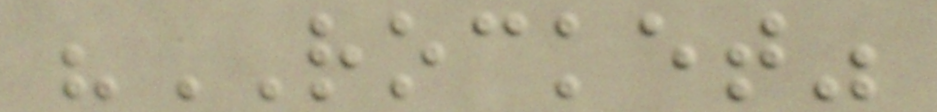"ROCKET"
